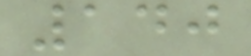140
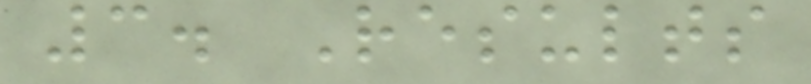3. Results
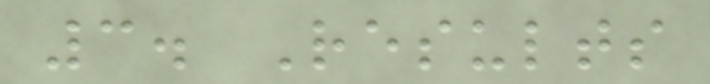3. Results
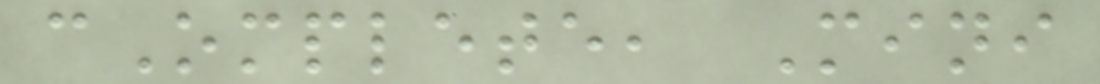cOmplete, Mini
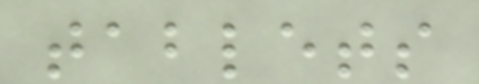tablets
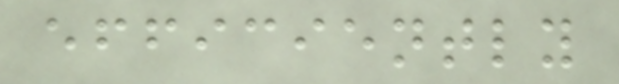efficiently
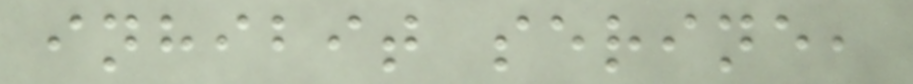inhibit serine,
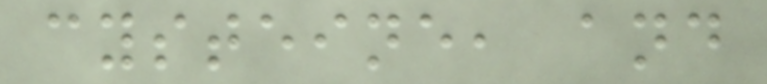cysteine, and
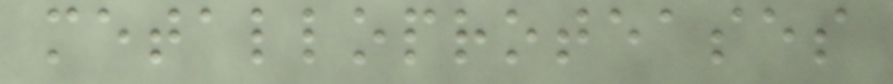metalloproteases
